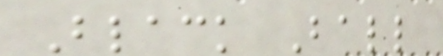Black Ball
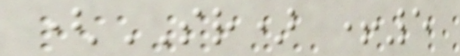(SR) +5
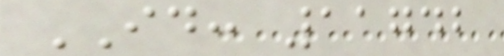ID: 11742
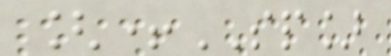[+SP]
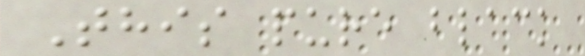This pure black
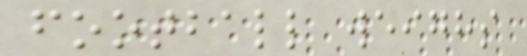football weighs
